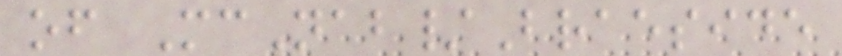of McNab/Braeside
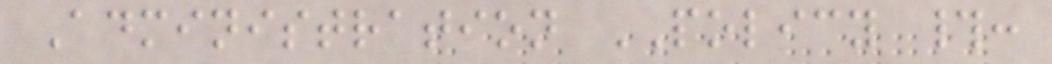Administration POLICY #:
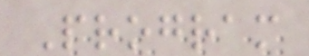Program
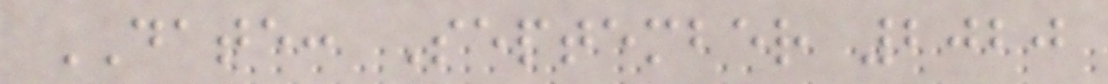DATE: September 2020
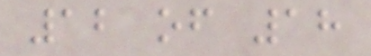12 of 18
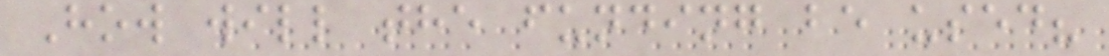How will the funding be used?
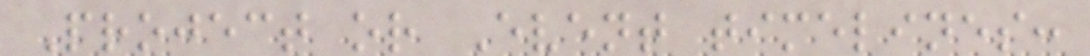Project or Event timelines:
